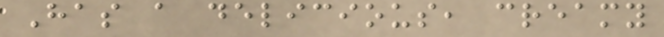Has a delicious, creamy
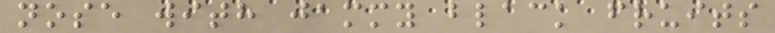nose with jammy black fruits
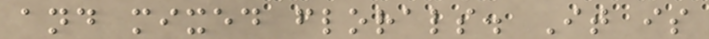and mixed florals. It is
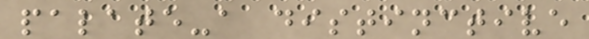palate-a distinctive
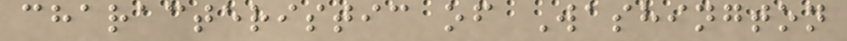characteristic of Washington
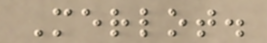Merlot.
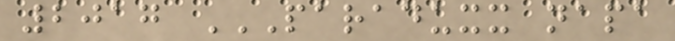2017 PARADUXX NAPA
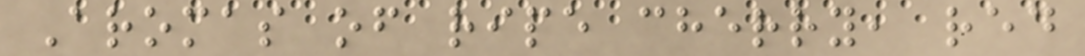Aromas of ripe cherry, red
